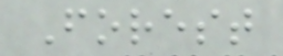Forest
